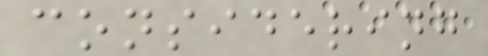considering
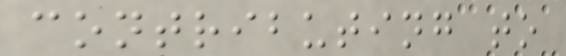contributing to
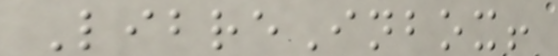LibreInbox!
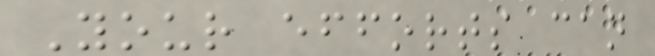Your efforts can
